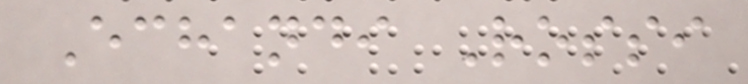Echandi Rossi
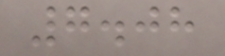7.08
